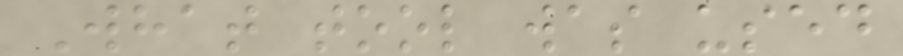What tool was used
